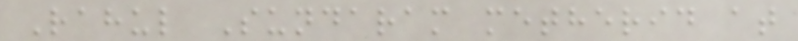Rahul Sundaram metherid at
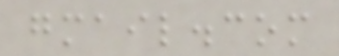gmail.com
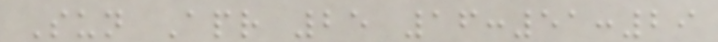Sun Apr 25 16:51:29
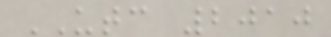UTC 2010
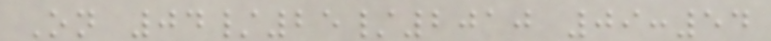On 04/25/2010 09:54
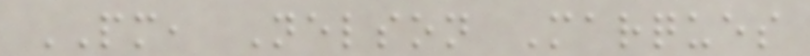PM, Nelson Marques
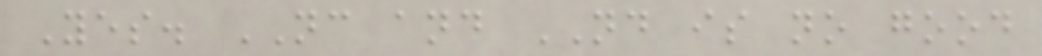Yes. NC and ND is no good
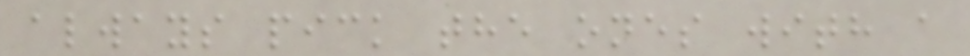always pick the ones with a
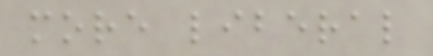more liberal
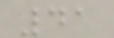41
